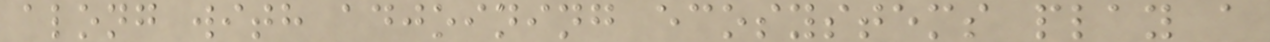along with adjoining ecosystems play a
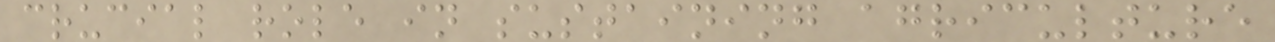crucial role in sustaining agriculture
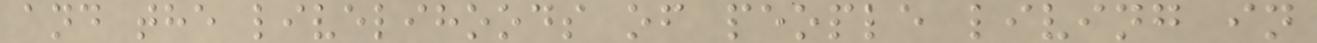and the livelihoods of people living in
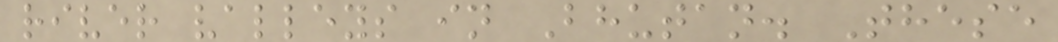river valleys in Bhutan. These
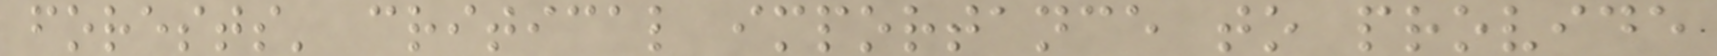forests' critical importance to provide
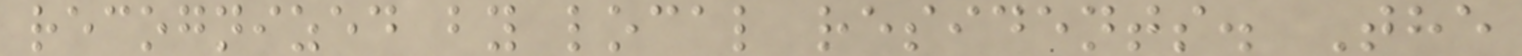recognized by local residents. The
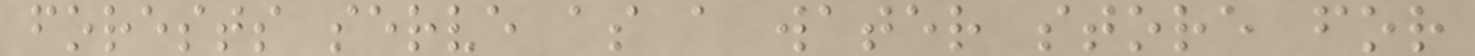forests serve as a water store for
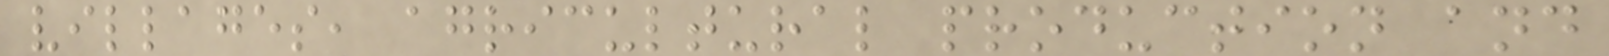villages, agricultural production and
